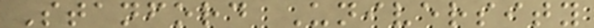Stanford University
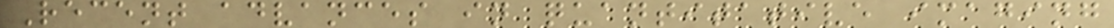Recent advances in quantitative imaging
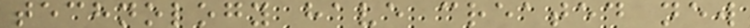technology have created new
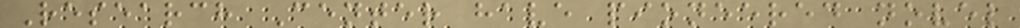Research Center have pioneered novel
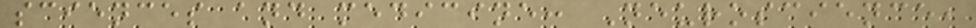sciences and medicine: Neuroscience,
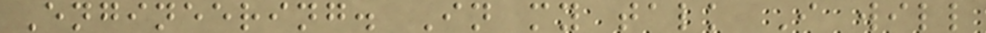Engineering. In my talk I will
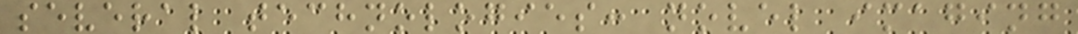several technologies: novel imaging
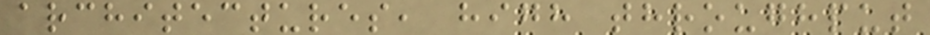architectures, high throughput
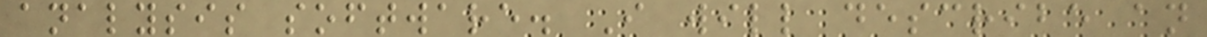analysis software. I will describe an
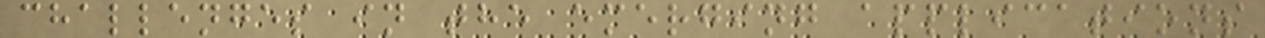challenges in the emerging applications
